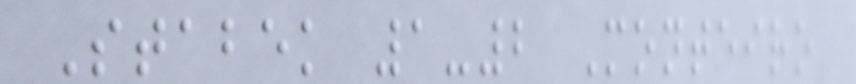Stabek 1-2 Monteiro
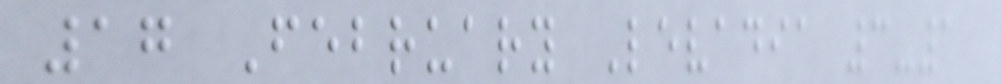17 February Levadia 3-1
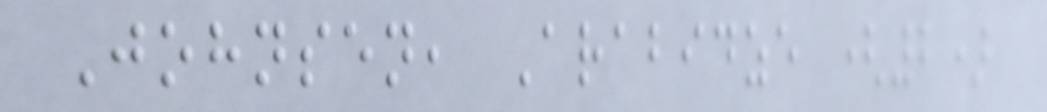Johnsen, Arabidze (2)
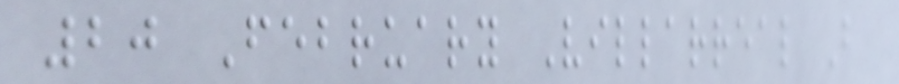20 February Villarreal B
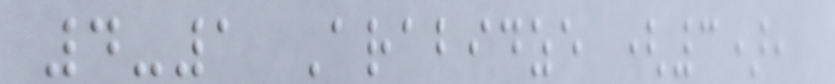4-1 Arabidze (3),
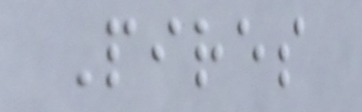Pires
